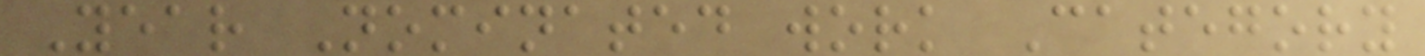Year Nominated work Category
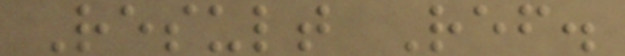Result Ref.
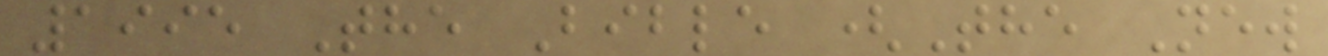1995 The Bible (The New
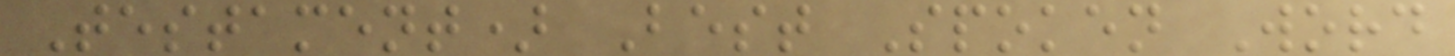Testament) Best Spoken Word
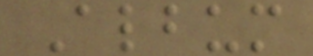Album
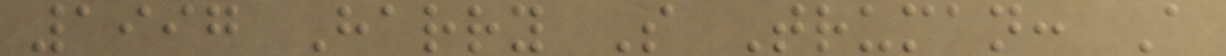1997 Harry S Truman: A
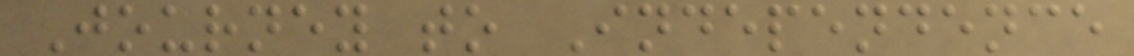Journey to Independence
